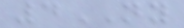4NY
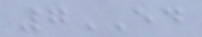7ED
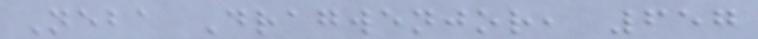Neba Dragwenjor, 657
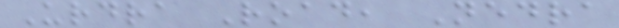Urdra Road, Nedra
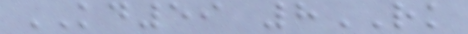KD59 8RK
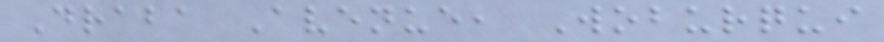Draba Avenue, Woburqui
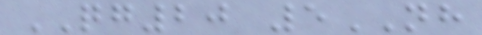QG20 5NH
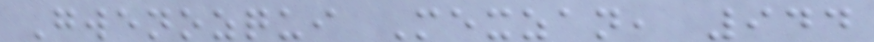Gwenozqui Mexzan, 944
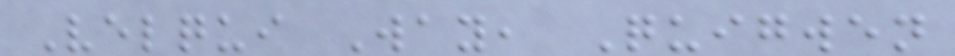Velqui Way, Quigwen
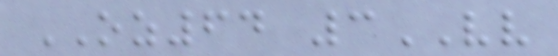OZ64 3VV
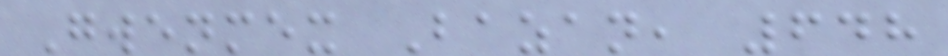Gwenmex Bazan, 648
